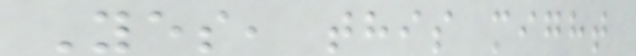Yes, this might
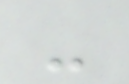-
